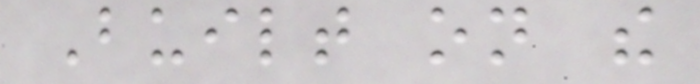Built on the
